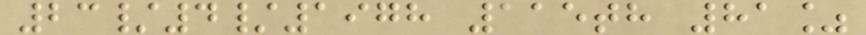23/4/1978 115th 81%
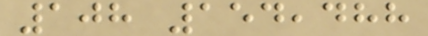108 154,488
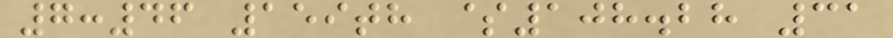7:46 159th $108.28 31
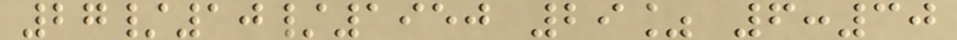27/10/1950 29% 6:30
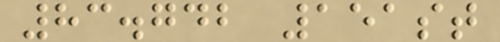83.742 151st
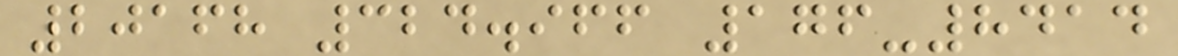20168 324.966 176-8414
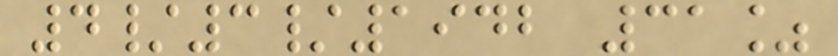4/3/1942 31%
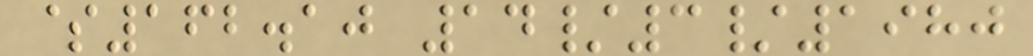$162.10 14/3/1980
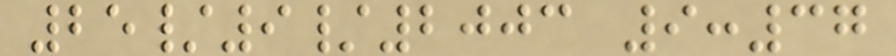25/9/2003 9:37
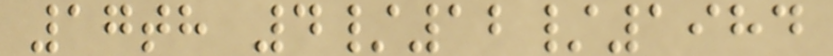17th 4/12/1984
